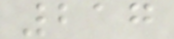217
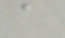a
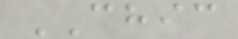CHIC
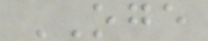OGE
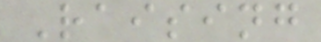Raising
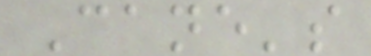Cane's
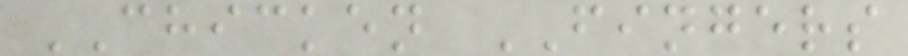CHICKEN FINGERS
